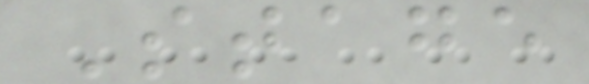Stage
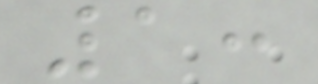1:
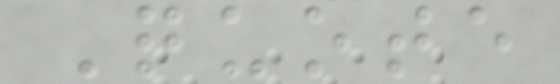Quote
